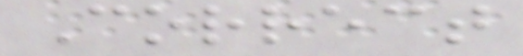Correct
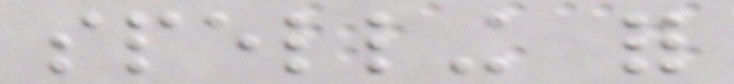spelling for
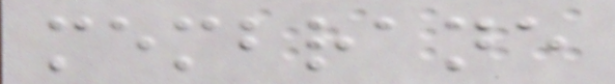membrane
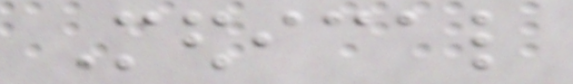Medical
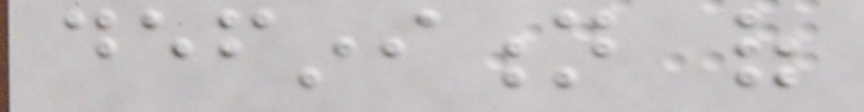definition of
